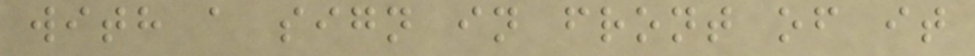with a sign in front of it
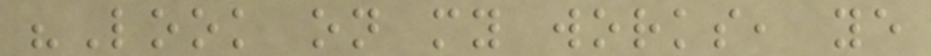"Look on my works, ye
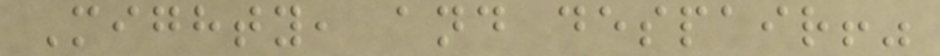Mighty, and despair!"
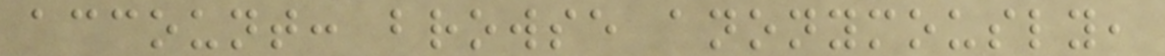account: browse anonymously,
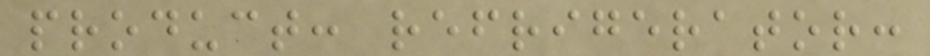product: refrigerator:
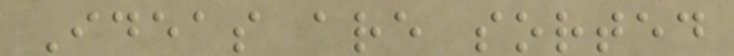Ideas are sorted
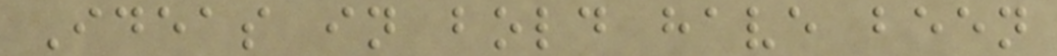Ideas in bold have been
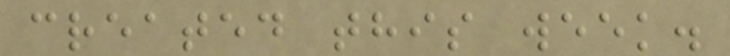created this week.
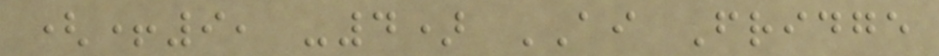(+9, -4) AI Fridge
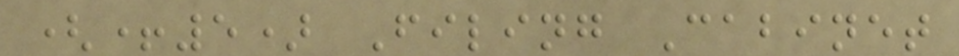(+5) Filing Cabinet
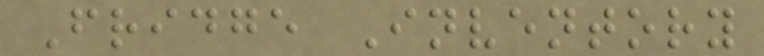Fridge Inventory
